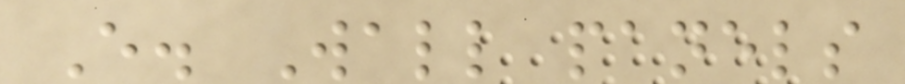E. Wall panels
